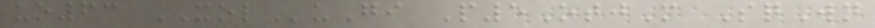uo63 XOLuGi P5OtjM SqWn
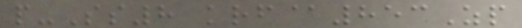p-Ss8 krf@853Zp
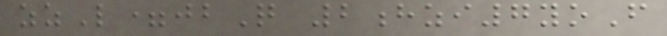zzL=jbQ 2hzi7yoF
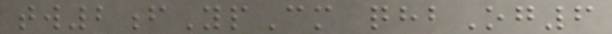tw2fYpCm qhbOg6
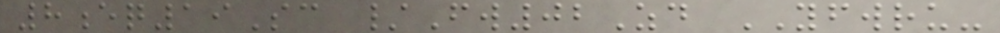8eq19Sc /Fw02Zd YFWRU-
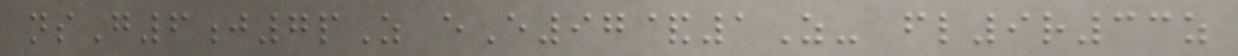nsG6j7pZ eE97&1Z- fl9r33z
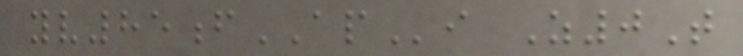yv85fAPi Z0T
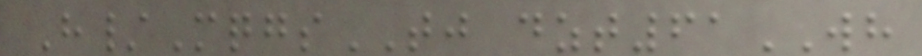H/MqgsTJ dzt61WH
